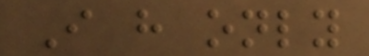I have only
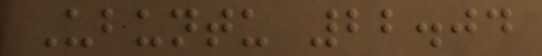Ubuntu 22.04
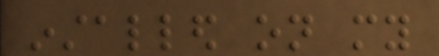installed on my
